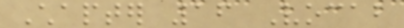Chapter 16 Vocab
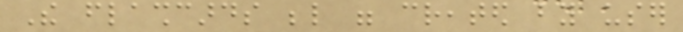The flashcards below were created by user
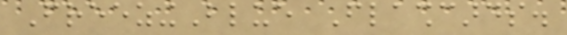FreezingBlue Flashcards.
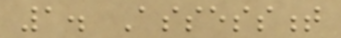1. Assessment
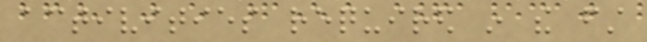activities required in the first
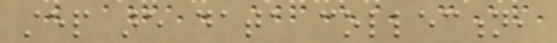step are data collection,
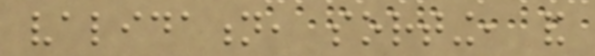validation, sorting, and
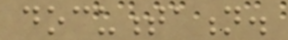documentation.
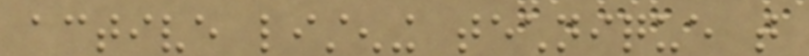active listening technique that
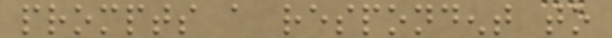prompts a respondent to
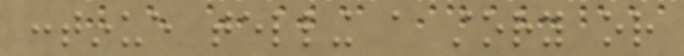continue telling a story or
